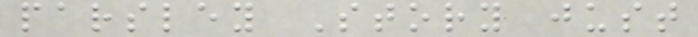parsley Story just
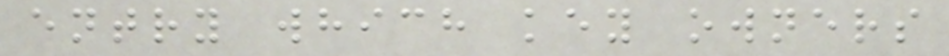entry which key owners
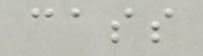cass
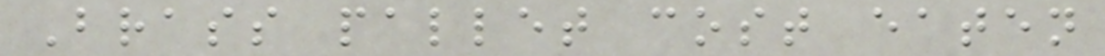Brass pallet cost eaten
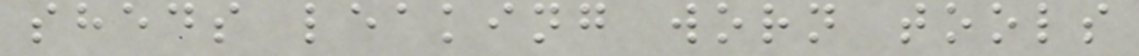sheds leaking worn tools
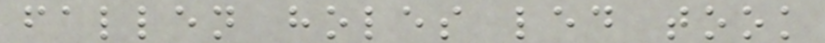fallen holes led took
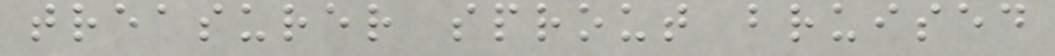treasurer sprout bruised
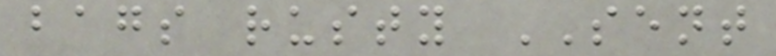bags rusty SENT
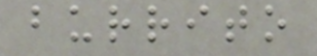burrito
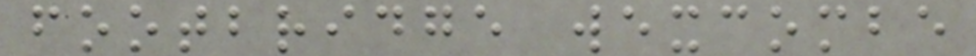footbridge wexcombe
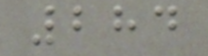284
